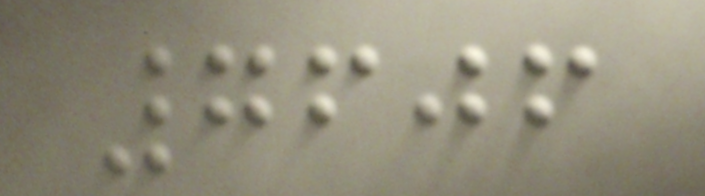7606
